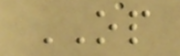OP
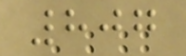807
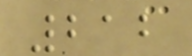212
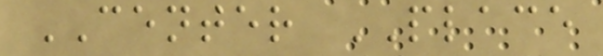CENTER PLACE
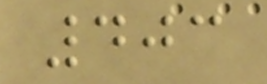403
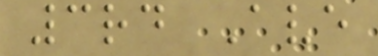3rd Ave
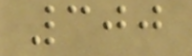300
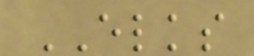ELKS
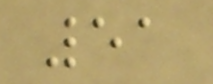51
